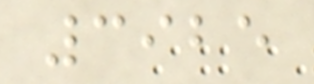3925
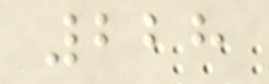228
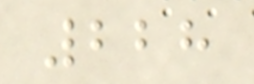228
